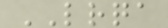LRQA
